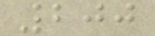200
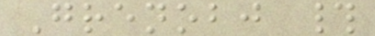Grenobj #
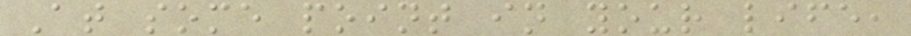At some point in your life,
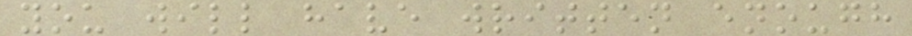you will have written enough
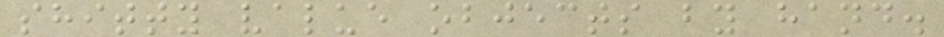shitty value objects by hand.
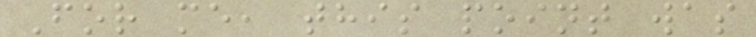For me, this point was
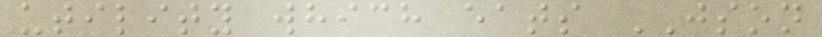utility which eats JSON
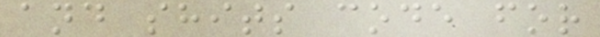and shits code for
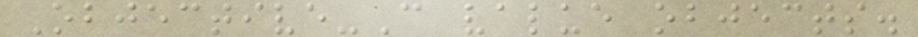Objective-C value objects.
